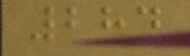284
